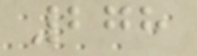278
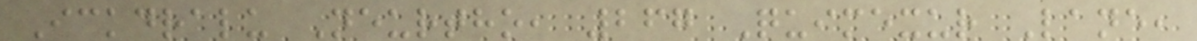Ickdralu Neurtho, 267 Quimexur Lane,
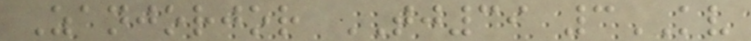Zanjorjor TJ39 3KV
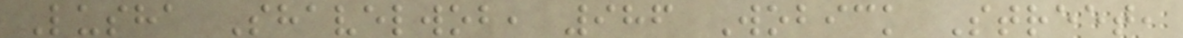Lusha Shavelwob, 986 Wobick Street,
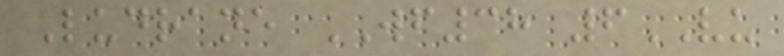Ludrane WF38 6VU
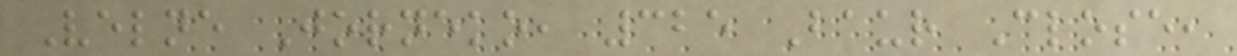Velne Jorneko, 325 Baur Close,
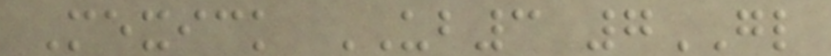Mexick UB3 7GL
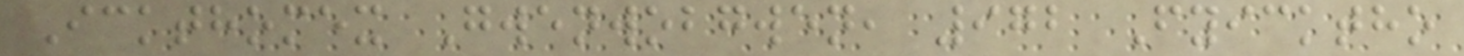Ickthomex Gwenwobgwen, 972 Fyicktho
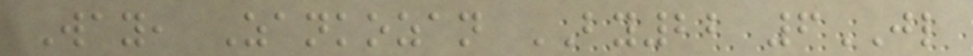Way, Zankozan BY22 6JL
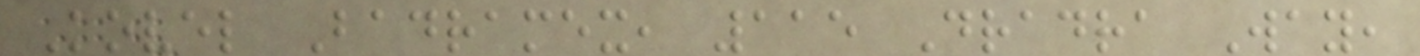Kovel Badramex, 115 Dradra Way,
